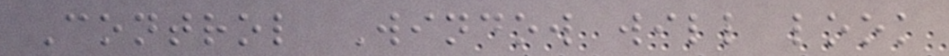Control Window will look
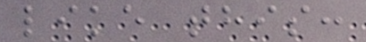like this:
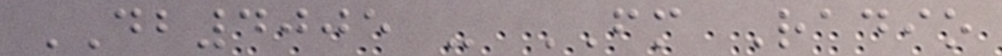DB4005 - FM Radio
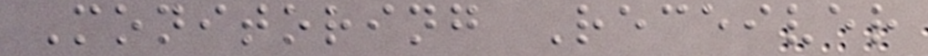Monitoring Receiver
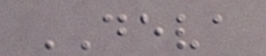DEVA
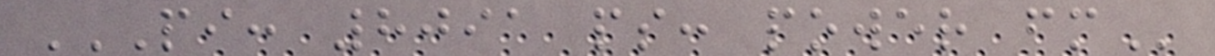PI: 8091 PS: POWER FM
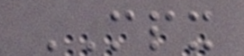MPX
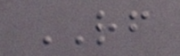RF
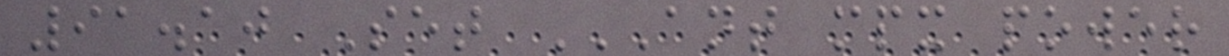91.10 Set ANT MPX POWER
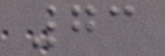73
